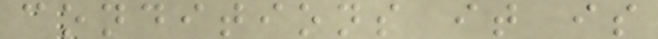conditions it is
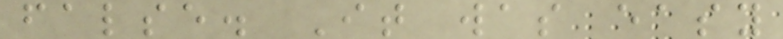false. It was easy
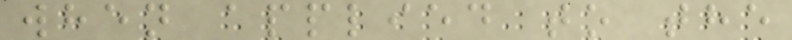when applied to the
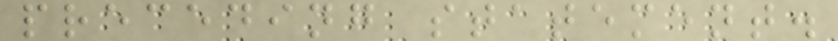preceding statement.
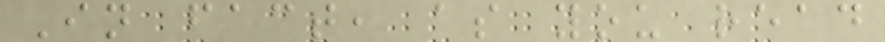In fact, as you read
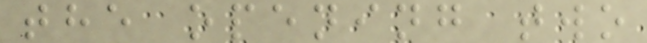the opening two
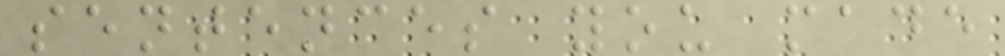sentences you made
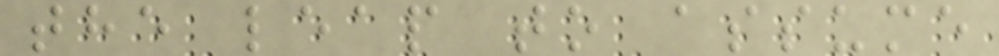the leap to assume
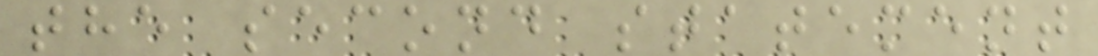the second statement
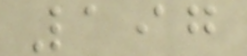197
